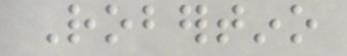Robertino
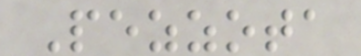Pezzota
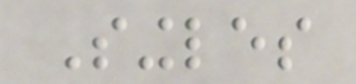Singles
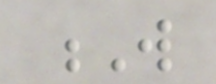W
